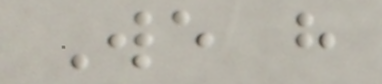We have
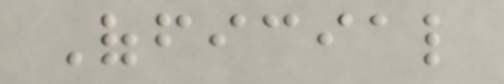Official
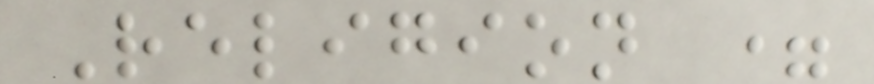Religion =
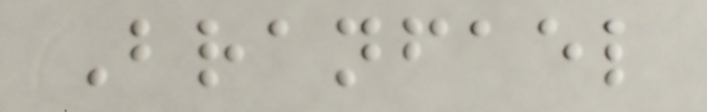Branfael
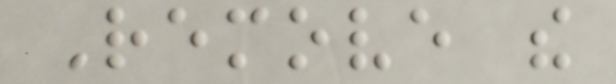Remove the
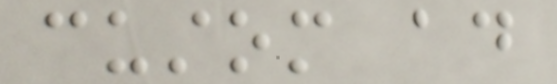custom ad
